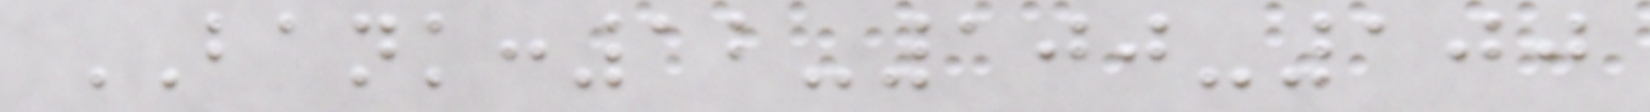BANK:12-100-100
